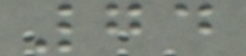74
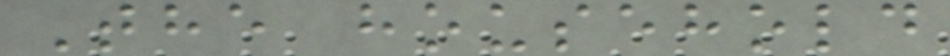The household
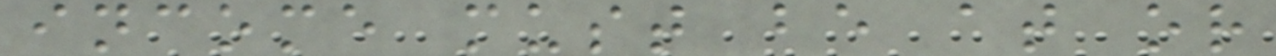income must be at or
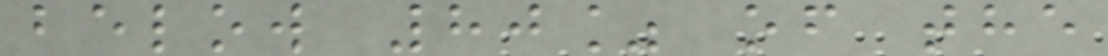below 80% of the
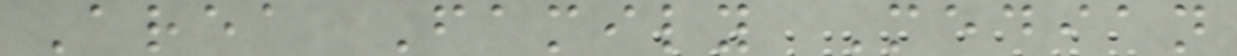Area Family Median
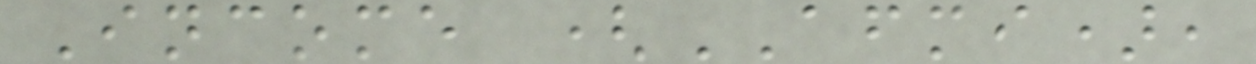Income (AFMI),
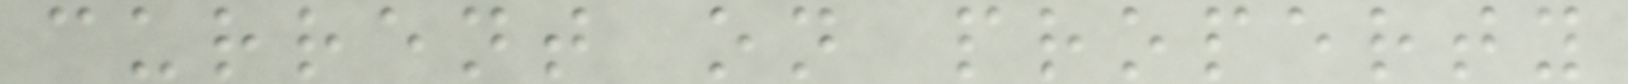current on property
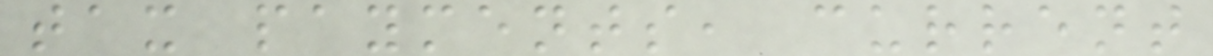tax payments, current
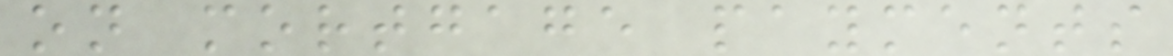on mortgage payments
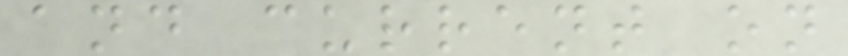and current on
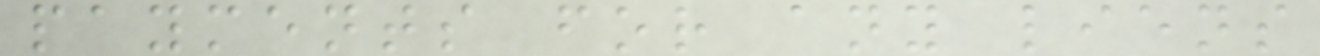payments for any liens
